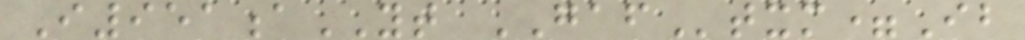I951aYT GAFtxm=Ib
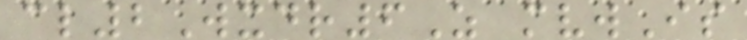cl2Wxdr6Z mvwIs
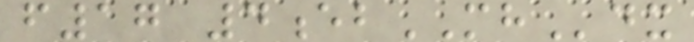f17 4ebMHdx
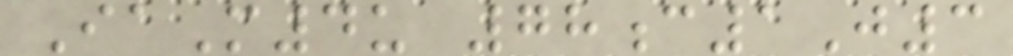IaM4u 78c1J3
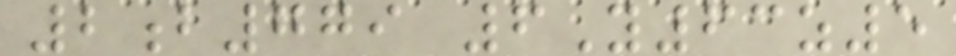2b779 6Y63z5
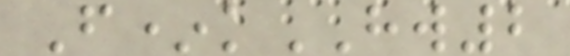F*kHW2
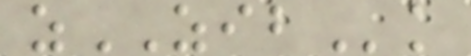zZIBk
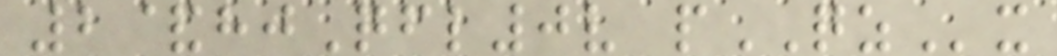2&hjQfl0v pQZx
